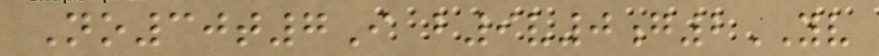No30t7I b9v0g2YV
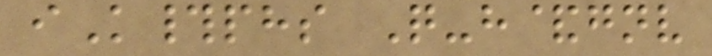iK#phs Q-h&gnv
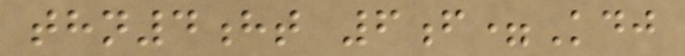thn4ht 6f=Kdj
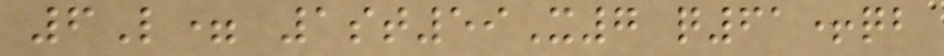6L= 1st59X7 q61+qb
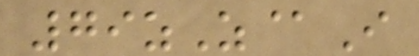79zZ@I
